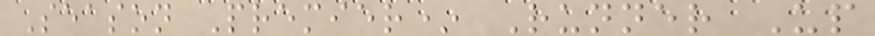Season Premier* Runner Up
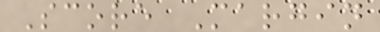Score Margin
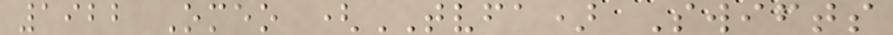1922 Omeo (TVFA) Swifts
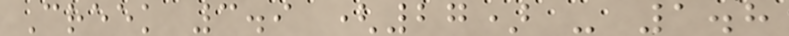Creek 3.9 (27) - 1.8
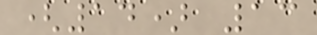(14) 13
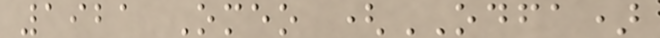1921 Omeo (ODFA)
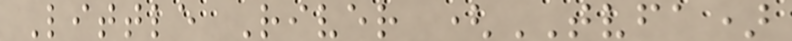Little River (TVFA)
